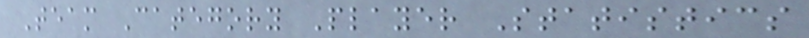Team Category Player Statistics
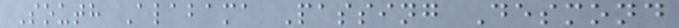South Alabama Passing Desmond
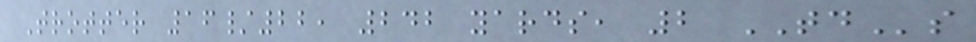Trotter 16/22, 242 yards, 2 TDs
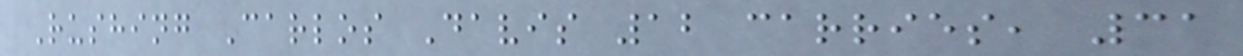Rushing Carlos Davis 12 carries, 31
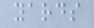yards
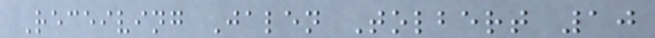Receiving Jalen Tolbert 10
